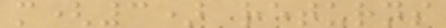m(3) returns
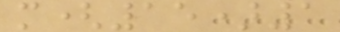m(15)1
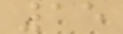15
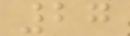27
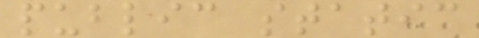public static
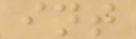int
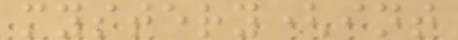mystery(int
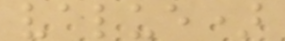value)
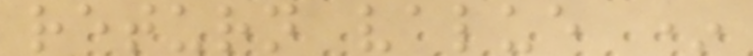return value *
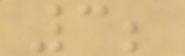3;
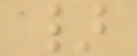}
